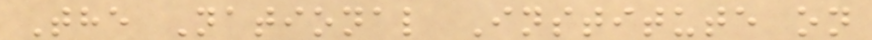The National Institute on
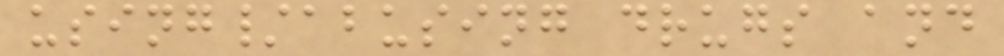using/abusing drugs and
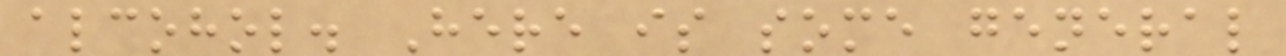alcohol. Here is some general
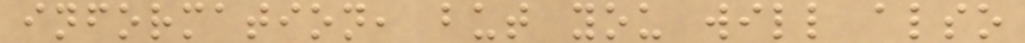information, but you will also
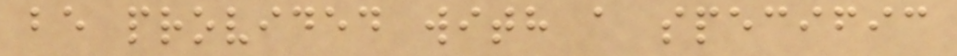be provided with a specific
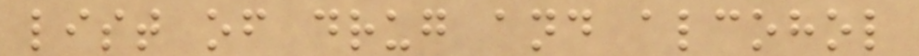list of drug and alcohol
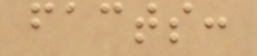facts:
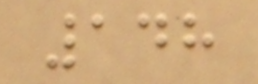148
